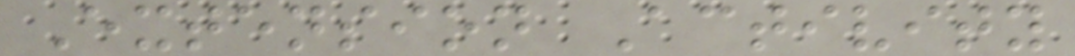Extension Activity
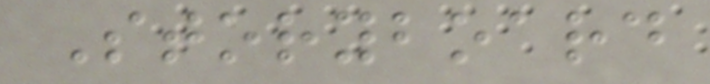Storyboard
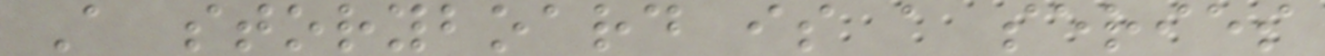A storyboard is a series
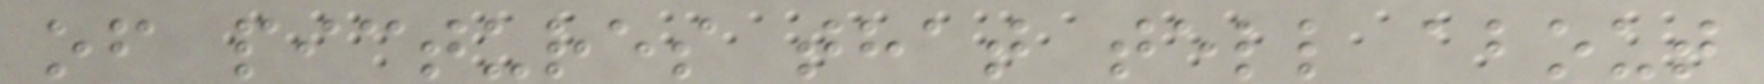of pictures that tell about
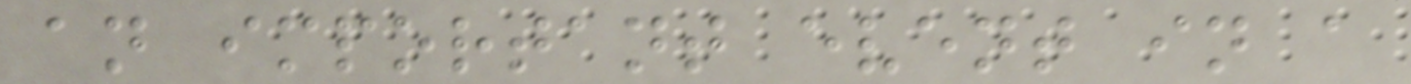an important event in a
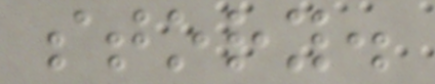story.
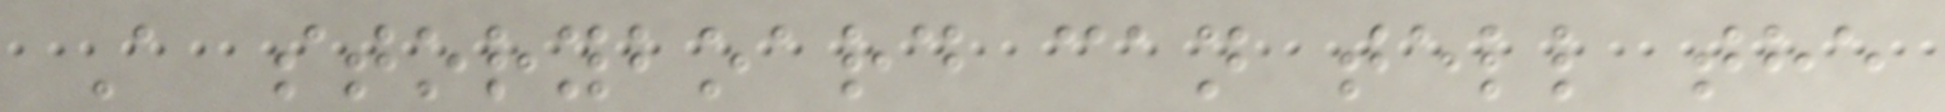A storyboard can tell the
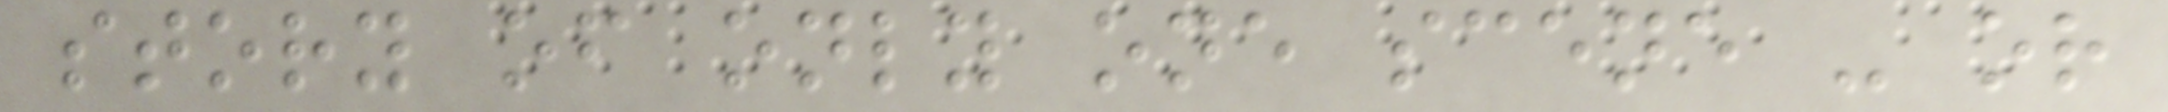story of only one scene - or
